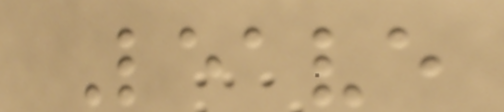Leave
